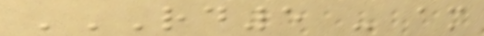RD5 - AM
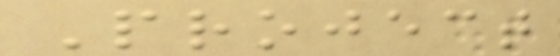Project
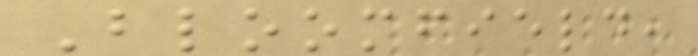Bloomfield,
